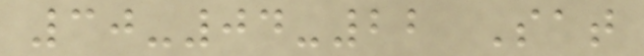30-04-22 Sat
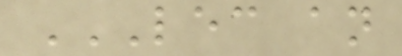LEC AN
